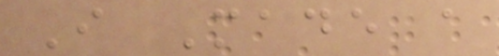I Made a
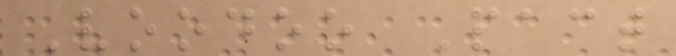Voodoo Pact
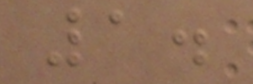1.
